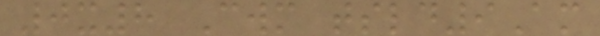0x8 Cwm tsld9Am
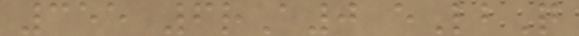355 6rA0 eLbQ
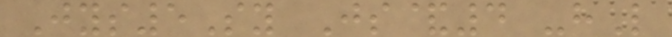Jys5Sy Js&4 -hL
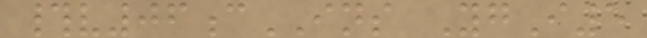#v06cINS YgI5
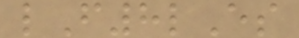lF8lEs
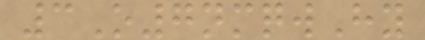3O7nmqwHy
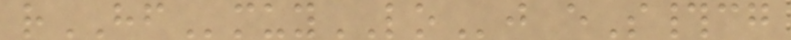rHFmuyLOj eS#cg
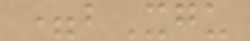=bXgu
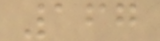167
